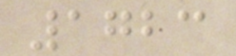1723
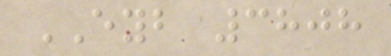EYB 3808
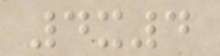4x4
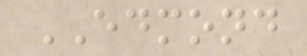EDMOND
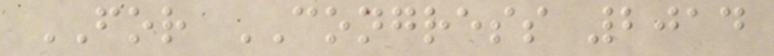FOR CONGRESS 2014
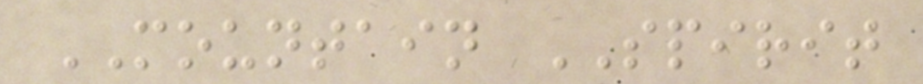MOUNTAIN SPIRIT
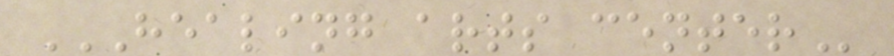HEALING ARTS CENTER
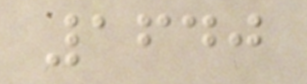1640
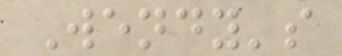Wendy's
